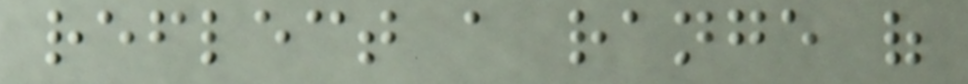reflect a range of
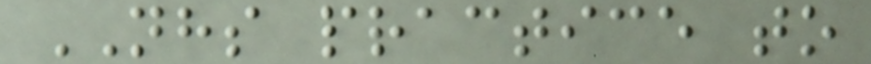NHS practice to
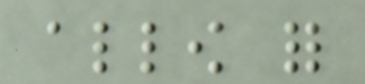allow for
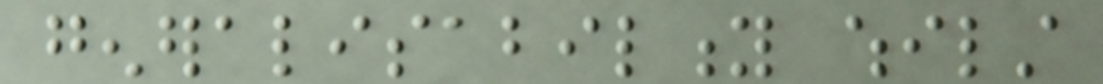generalisability whilst
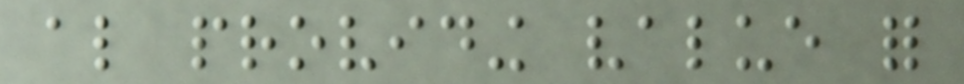also providing value for
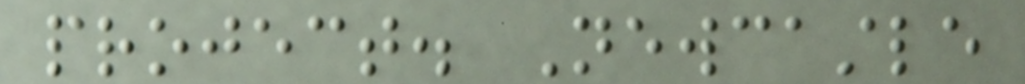project. Newcastle
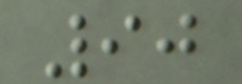90
